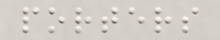porters
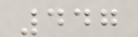447
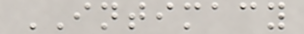INTIMACY
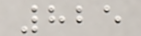825
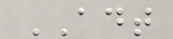ADT
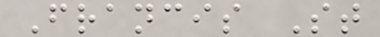Francis St
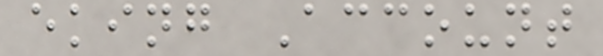eking Account
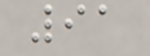91
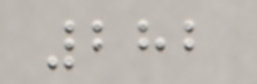282
